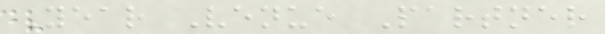Year Venue Partner
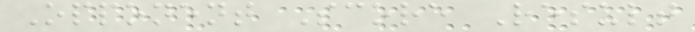Opponent Score Result
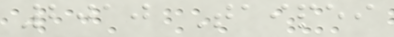2010 Taipei
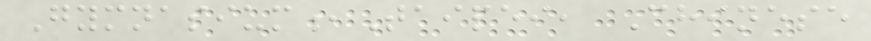Gymnasium,Taipei, Chinese
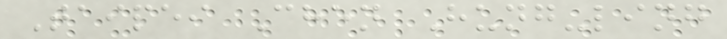Taipei Chen Hung-ling
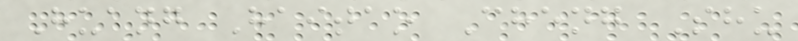Huang Haitao Cheng Shu
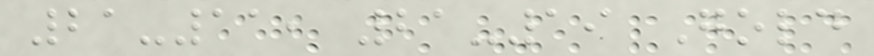21-11, 21-19 Gold
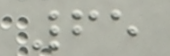65
